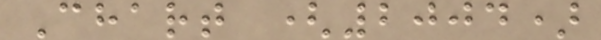Chart (2004)
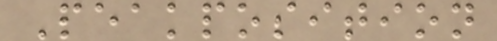Peakposition
